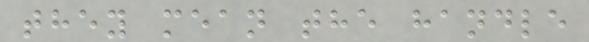they mean the handle
